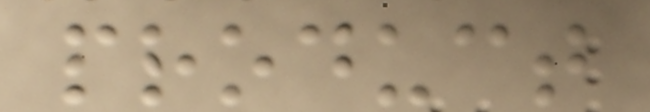product
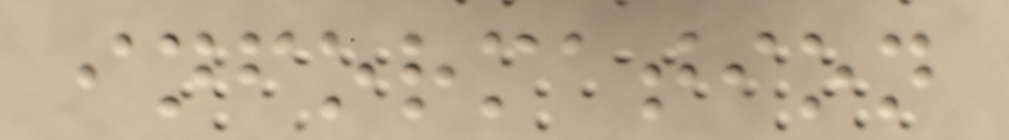information
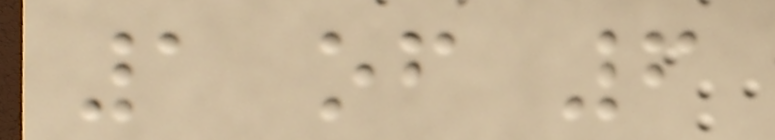1 of 6
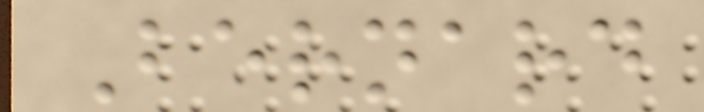Bernard
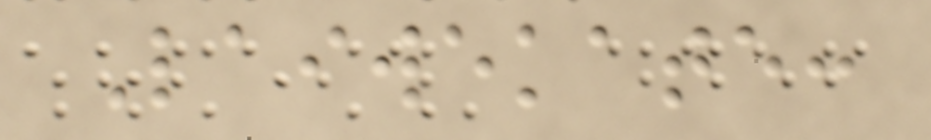Laiwekate:
